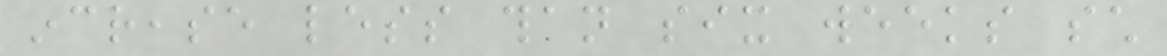increase less than six weeks such
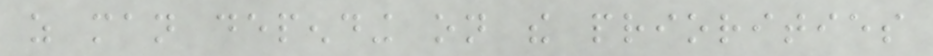as man depending on the priorities
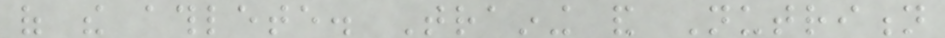of the athlete. Training and Nutrition
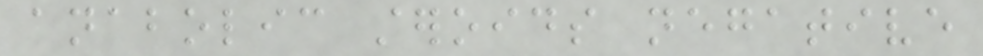anabolic steroids negative
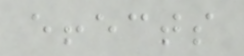effects
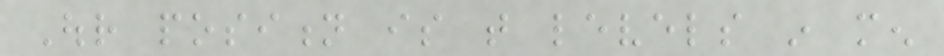Our position is that levels in men
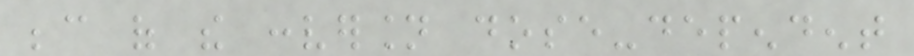because of the conversion dose-dependent
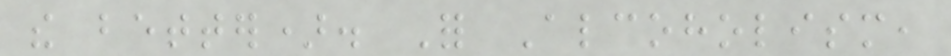the better). For Alcoholism,
